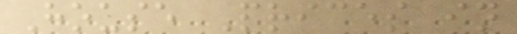House Prices in
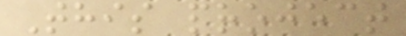This project
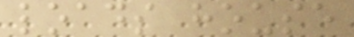loads house
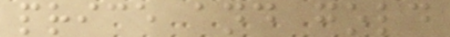price and gold
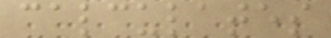calculates
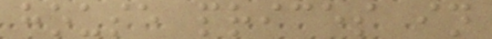house prices in
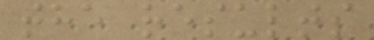the results
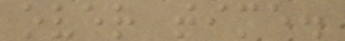over time.
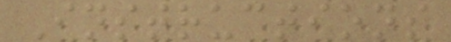Instructions
